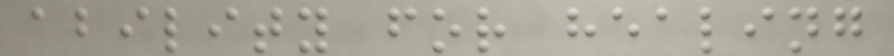ability for healing
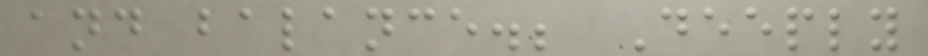and balance.; Deeply
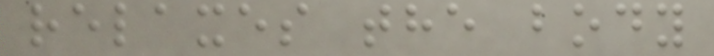relaxes the body
